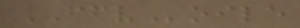FFVoile
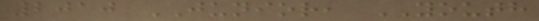2010 JUNIOR, YOUTH
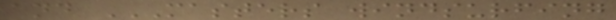and MASTERS WINDSURFING
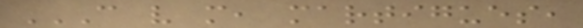C V M, MARTIGUES,
